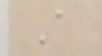A
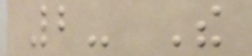2- The
